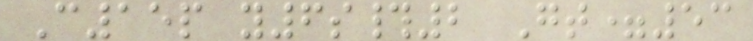C15p y6s#2 Gt=53
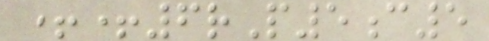++6rP5c5
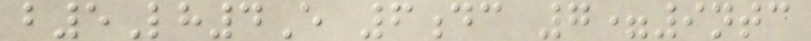b5Lh4E 6dc 7=9ntc
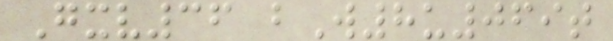Gxv36 bW8u069t
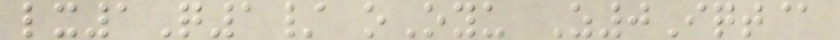lx1Q1/ oOyu Z0Iqt@
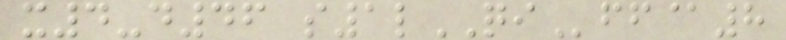x4-d46 s1lQIff@8
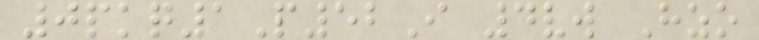0pkq1P52I 4vw Hzo
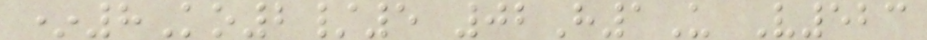*8Ko2/5 02H1U V523
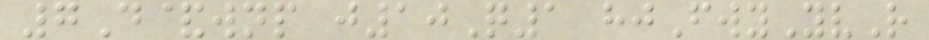7D&wnp j10Q1 hjFwyYvR
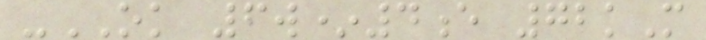-OK 6w*4e 72kM
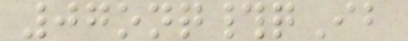07onq#qIb
